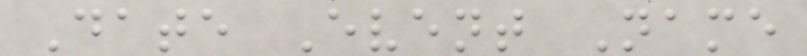Date Event Name
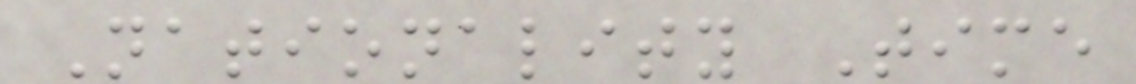Nationality Time
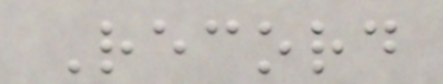Record
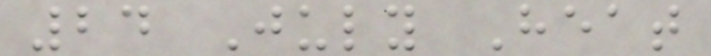24 July Heat
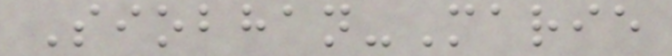Siobhan-Marie
